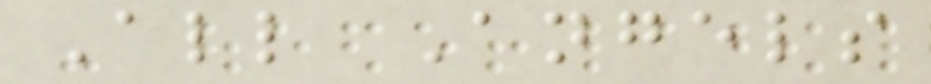All Angels
